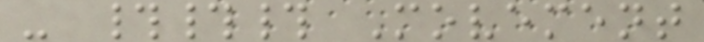- ### Movement
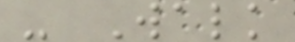- Walk
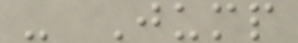- Jump
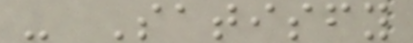- Satisfy
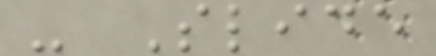- Slide
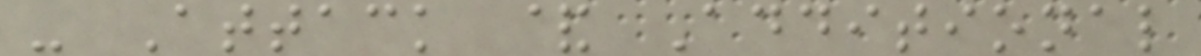- Attack & Additional
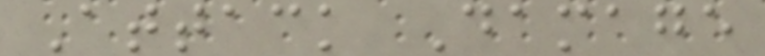Attack Damage
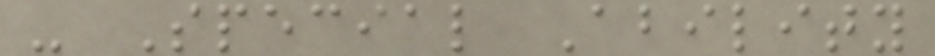- Special Ability
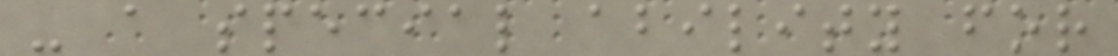- a special ability for
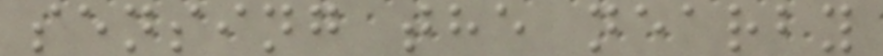sensing the nearby
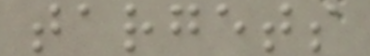targets
